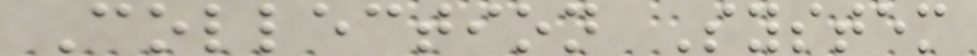Collection System
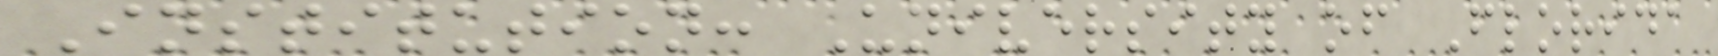Institution: University of Florida
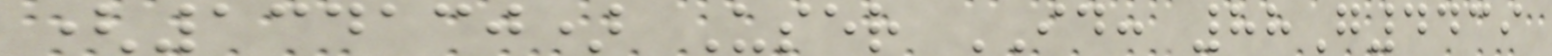(134130) User ID: 88G4439
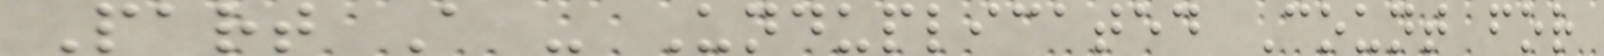Part A - Unduplicated Count for
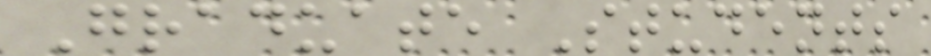Graduate Students
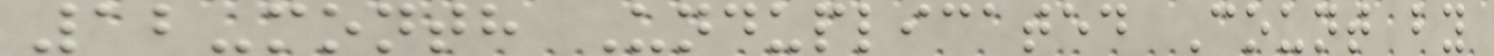12-month Unduplicated Count by
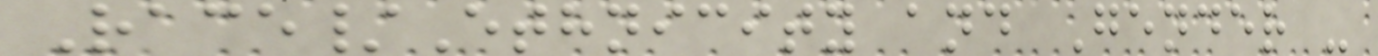Race/Ethnicity and Gender -
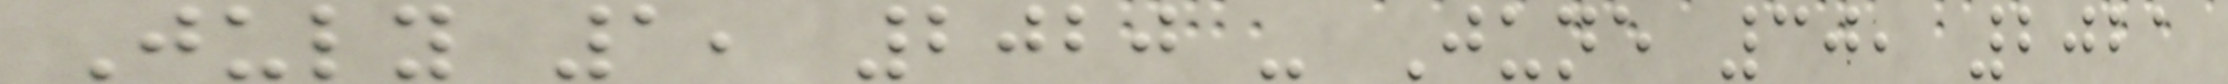July 1, 2020 - June 30, 2021
